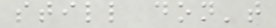still don't
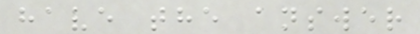have the answer
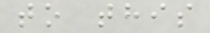to this
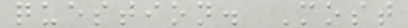question. Most
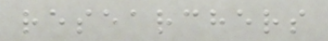researchers
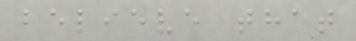believe that
